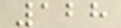128
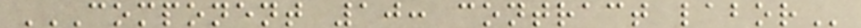COMPONENT 10: CONTRACT LABOR
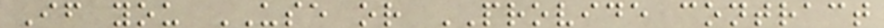If you USE or PROVIDE contract
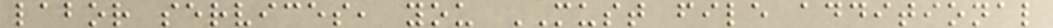labor services, you MUST file additional
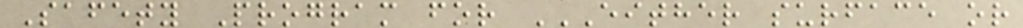Safety Program for EITHER SURFACE OR
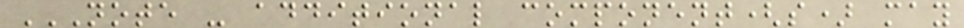NOTE - ADDITIONAL COMPONENT(S) MAY
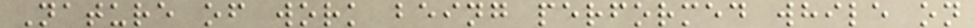Nature of work being performed while on
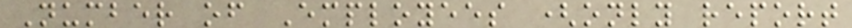Number of Employees (only report
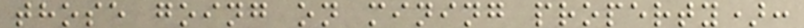those going on mining property):
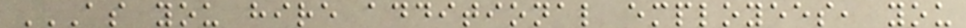AS YOU HIRE ADDITIONAL EMPLOYEES, YOU
